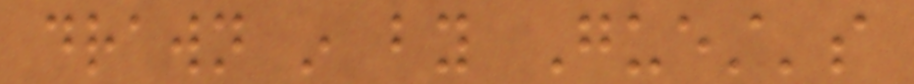drawn in by Guest's
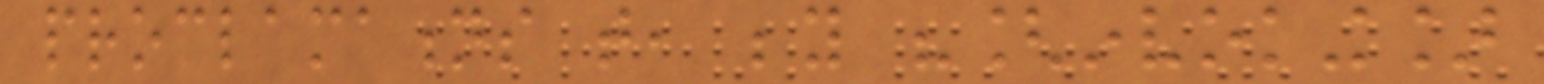proclamations that, beyond "[invoking]
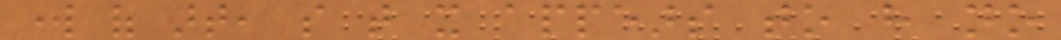work of art, so that it appears to have no
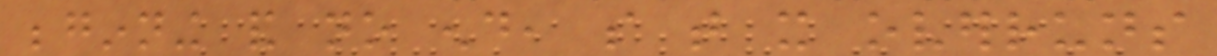beginning and no end, so that it overruns
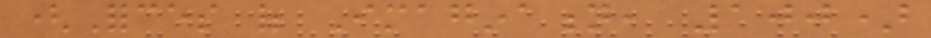(Forces of Imagination, 100)
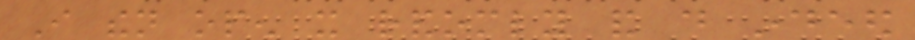I then open it randomly and do indeed
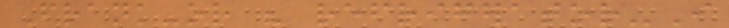Frank-or his refrigerator-I
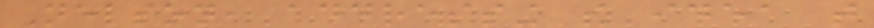Nelson, addressing the idea that
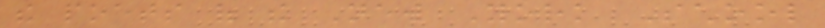the poets of the New York School
